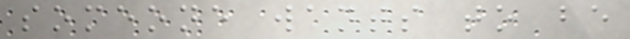someone wants to be
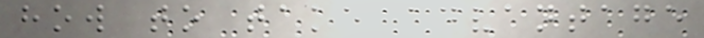how to take advantage
